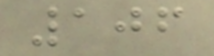106
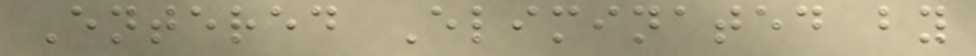Entered Eliminated by
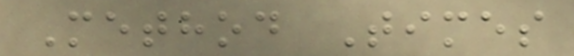Method Times
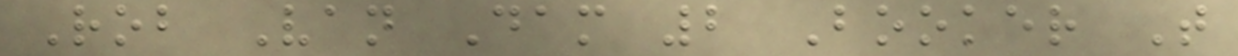Rob Van Dam 2 Booker T
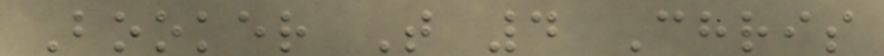Booker T 4 Chris
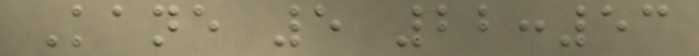Kane 5 22:53
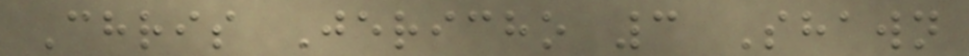Chris Jericho 3 Shawn
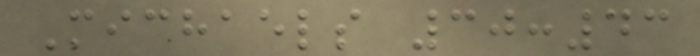Michaels 30:43
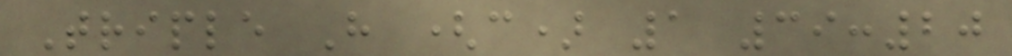Triple H (c) 1 39:20
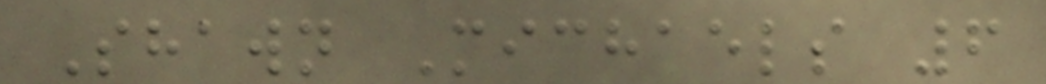Shawn Michaels 6
